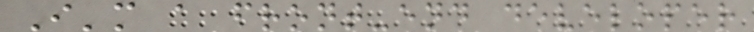I'm a front-end developer
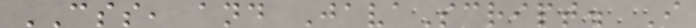CSS, and JavaScript. I
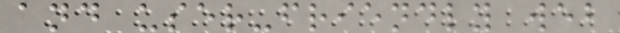and user-friendly web
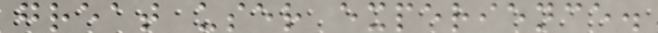great user experience.
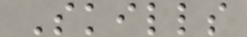Skills
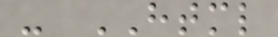- HTML
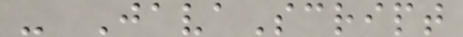- JavaScript
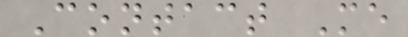Contact Me
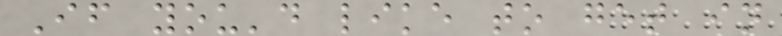If you'd like to get in
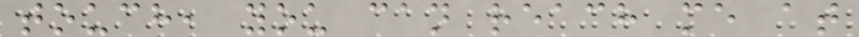touch, you can reach me at
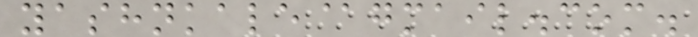yashnkale@gmail.com.
